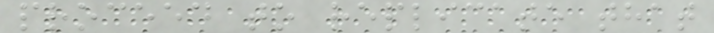proceed to replicate that
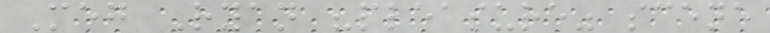Meg Ryan "pleasure" scene
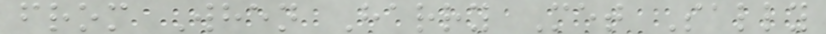from When Harry Met Sally
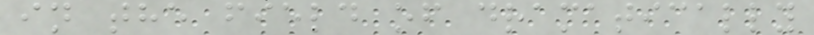in the field of dramatically
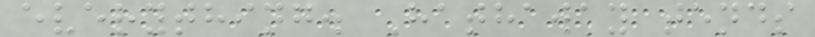everything. Hathaway tends
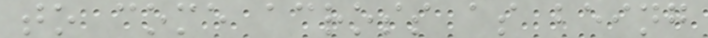to come across as being
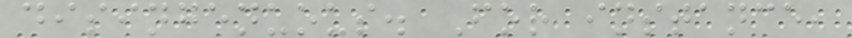disingenuous. For instance,
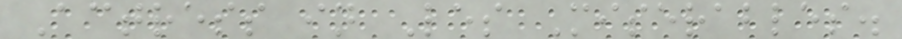Actress in Les Miserables.
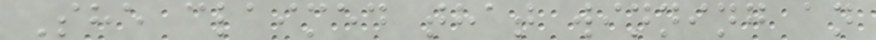She claimed that winning an
